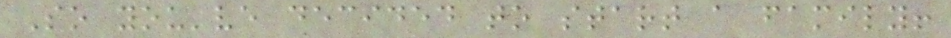So you've decided to start a family!
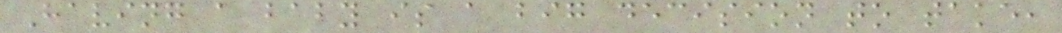Having a baby is a big decision to take,
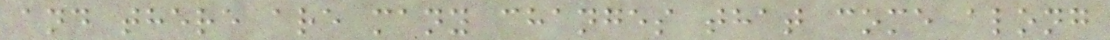and there are many changes that come along
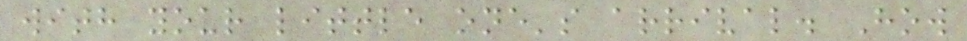with your little one's arrival. How
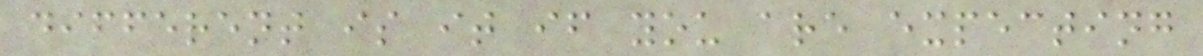different is it if you are expecting
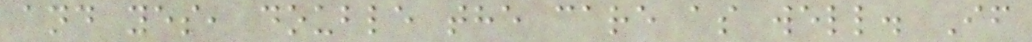and yes, double the care as well. If
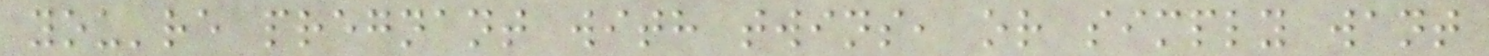you're pregnant with twins, or simply want
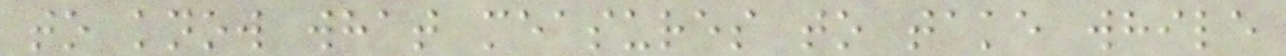to know what measures to take while
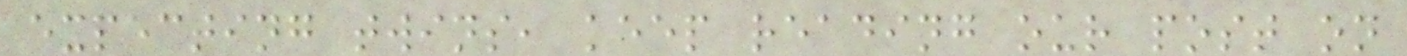expecting twins, keep reading our post on
